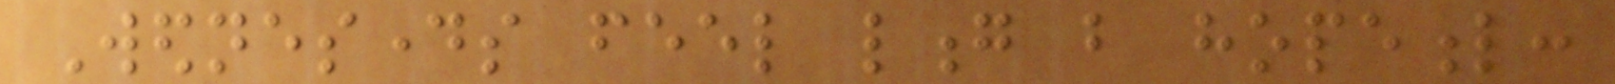Wednesdays feel long but hopeful:
